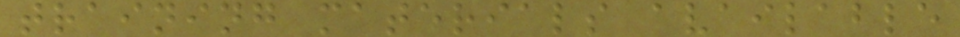training materials available
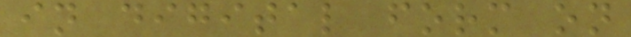in digital form on
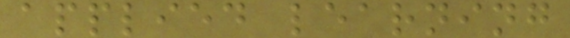applied learning
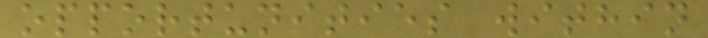opportunities within
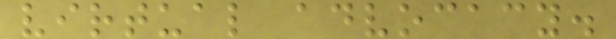virtual advocacy.
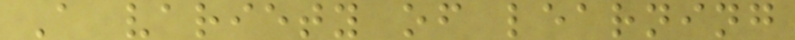A variety of learning
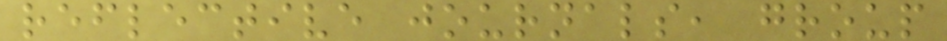reflective journals, group
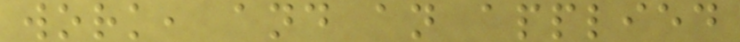work, and an applied
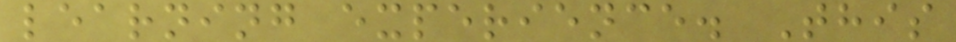learning experience. This
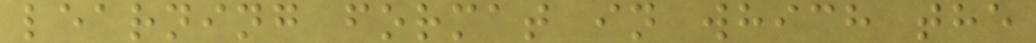learning format in which the
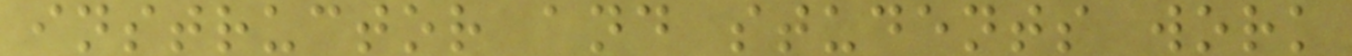instructor and students work
